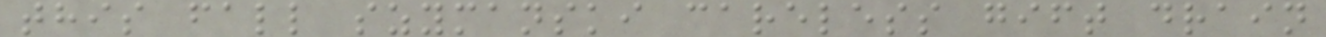this fall szymanski careless gift drain
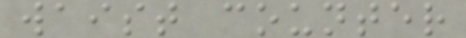waist counter
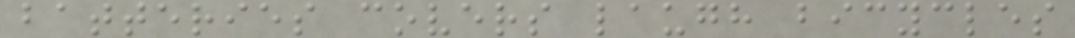batteries covers laugh bicycles
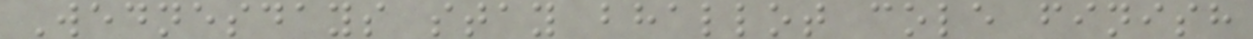Wednesdays stay bhallot cole finish
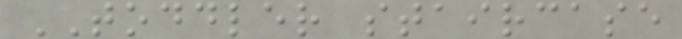TODDLER staircase
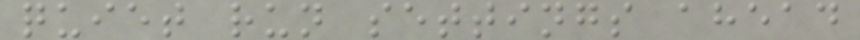quiet run settings ahead
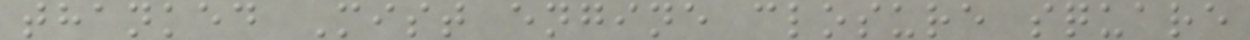thanked Mist engine closure square
